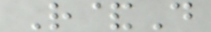R&D
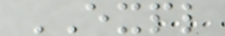EXPL
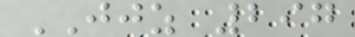JJZ 297
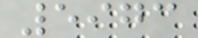5973
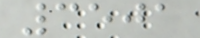3501
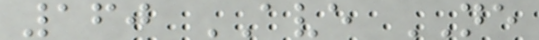160 AVE NE
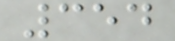354
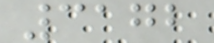3172
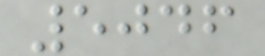5046
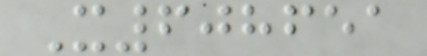X608651
